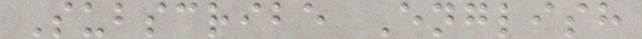Subscribe English
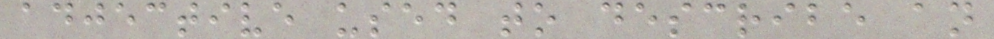adjective used to describe an
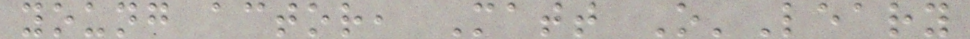young actor, Matt O'Leary
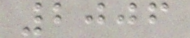2006
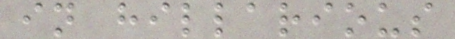in hillarious
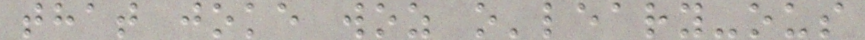that joke woz o'leary-ous
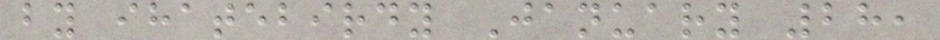by ihatebirdy January 28,
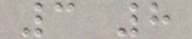3 8
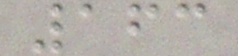163
